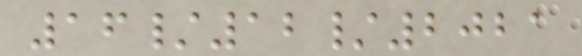16/12/2021
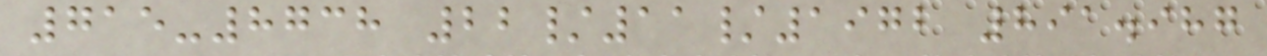715-8738 22/11/1972 891.987
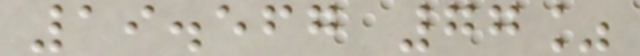19.567 77%
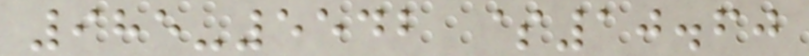985-5542 $10.60
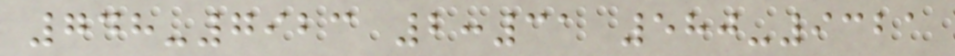748-7923 2:31 580-9321
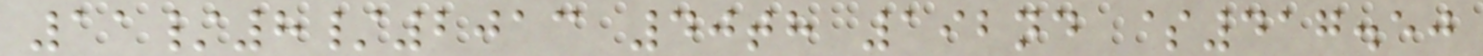11/8/2013 40th 192nd $417.50
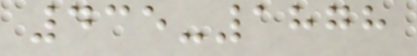435-1878
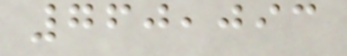760,093
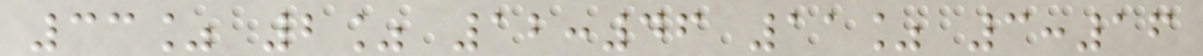33% 2% 12:46 11% 3:16
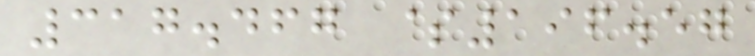317.467 $196.57
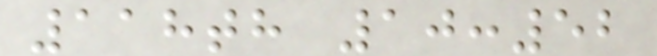118th 10:52
